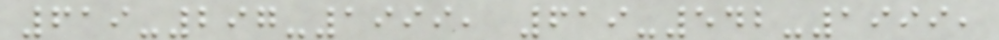619-297-1999, 619-542-1999,
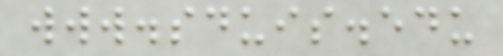www.sduis.edu
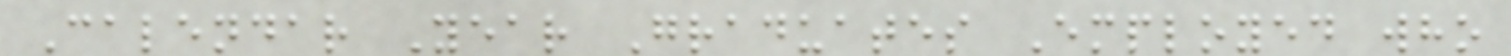Calendar Year Graduates Employed who
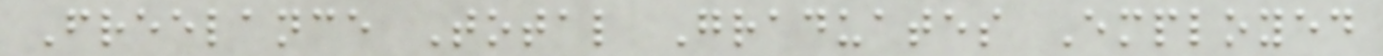Freelance Total Graduates Employed
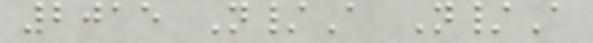2015 N/A N/A
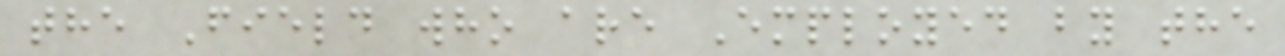the Field who are Employed by the
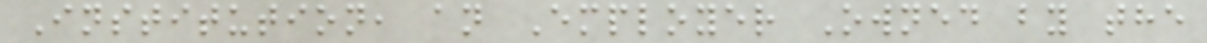Institution, an Employer Owned by the
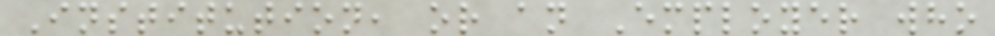Institution, or an Employer who
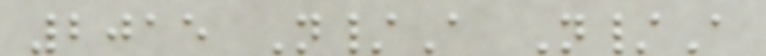2015 N/A N/A
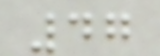47
